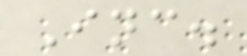Inc.
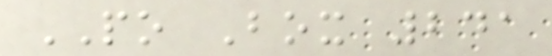PO Box 241
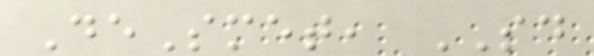DeSmet, SD
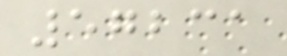57231
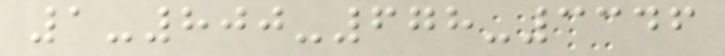1-800-678-3346
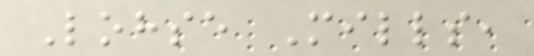Lohse Mills,
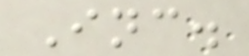Inc.
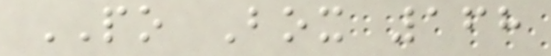PO Box 168
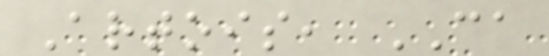Artois, CA
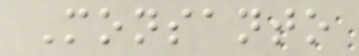Monsanto
